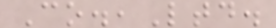Co.,Ltd.
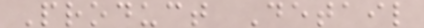Product Detail
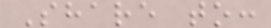Share to:
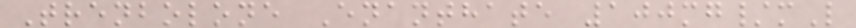Trenbolone Enanthate 100mg/mL
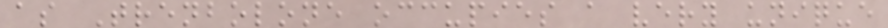as Trenbolone occupies a very unique
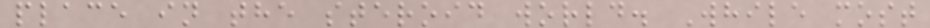place in the steroid world. While most
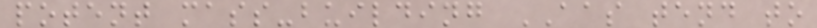potent mass-building AAS tend to
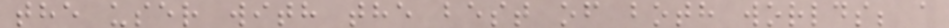the user with the best of both worlds; a
